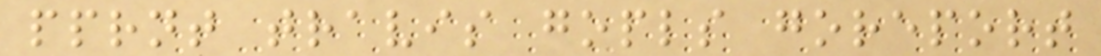pprnt travis gopls goreport
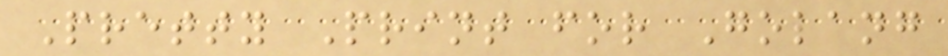Pretty Print for Golang
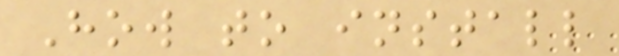How to install
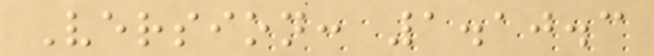Version: 1.10.3
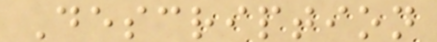Description
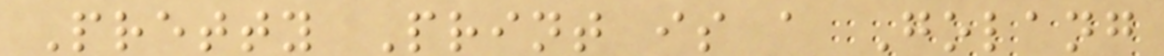Pretty Print is a Golang
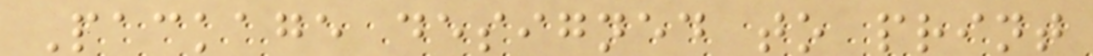Package designed to print
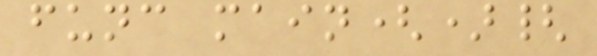func main(){
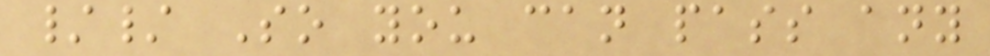// So you can pass any
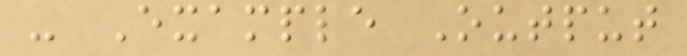- Example Output
